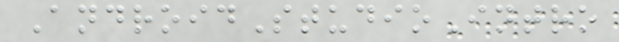AndroidStudioIntro
